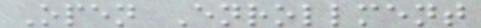Open Enrollment
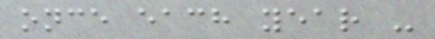once each year -
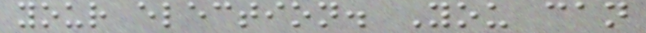your election. You can
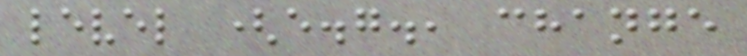level (e.g., change
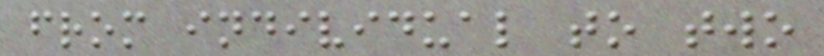from individual to two
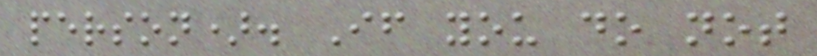person). If you do not
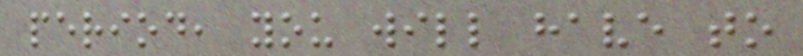period, you will have to
